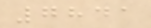7841
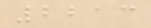2213
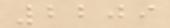2209
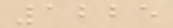1225
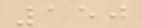150
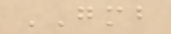GMB
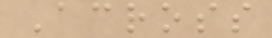Across
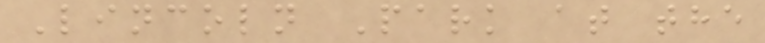Lincoln Park at the
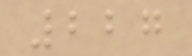227
